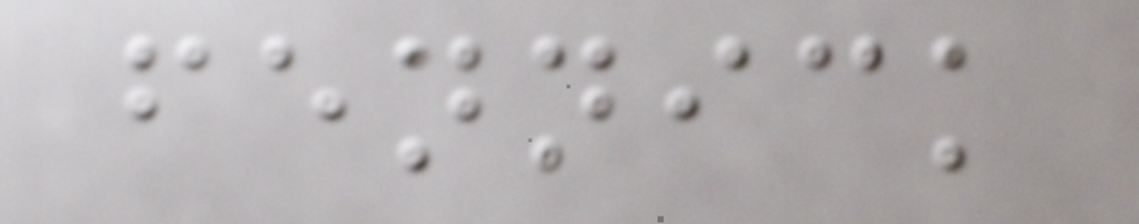fennick
